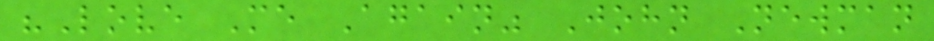"Love Me Again" John Newman
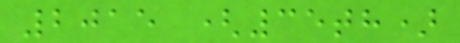2015 (35th)
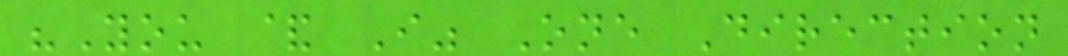"You & I" One Direction
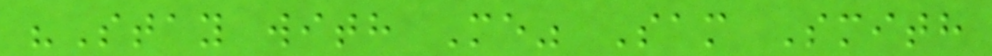"Stay with Me" Sam Smith
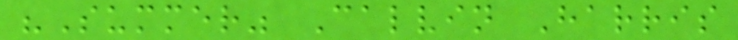"Summer" Calvin Harris
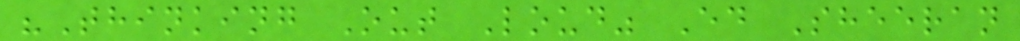"Thinking Out Loud" Ed Sheeran
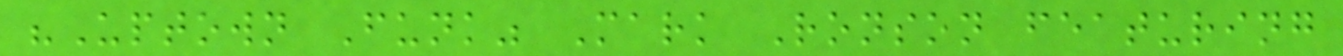"Uptown Funk" Mark Ronson featuring
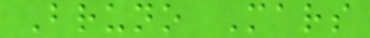Bruno Mars
